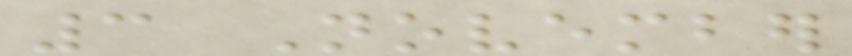3 November
